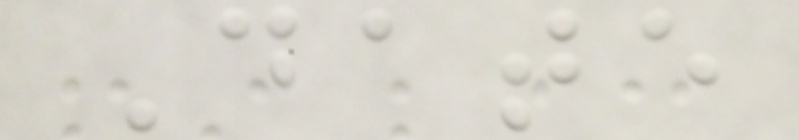Date
